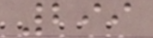299
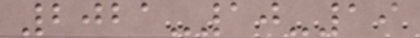2021-10-19
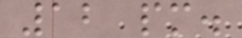12 pm.
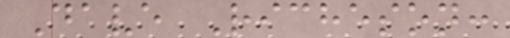Dave Richeson:
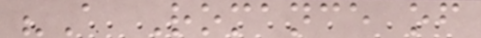"A Romance of
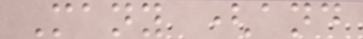Many (and
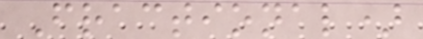Fractional)
